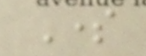Some
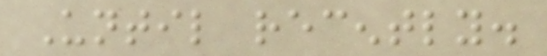Until recently.
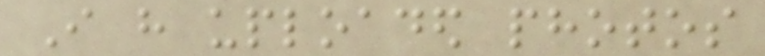I have uploaded photos
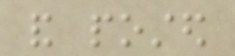and posted
